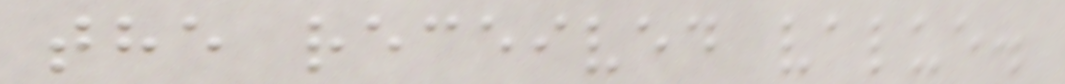the received value.
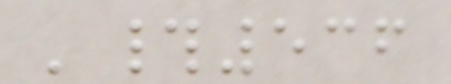'#536
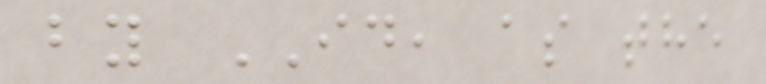by ID, as the
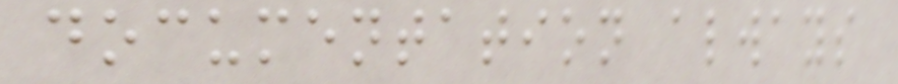documentation always
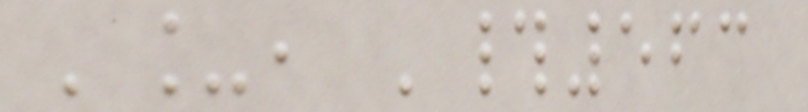'_, '#563
